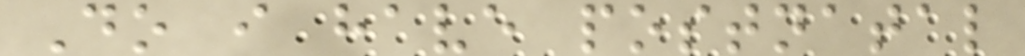Do i have postnatal
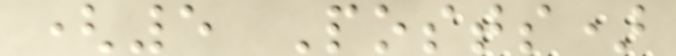(5 Posts)
